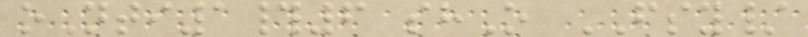oNti1#6 shO FSY/
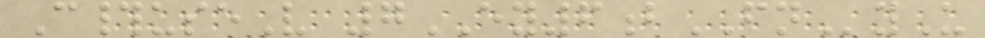C#useV 7EY6bFNyU
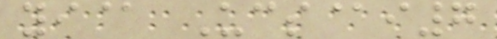yi@ Ucs@i7
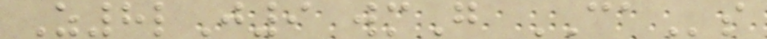Z8lJ9 wmG CAs
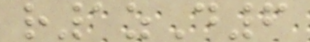r1zD6
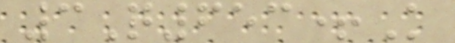3Q653+K
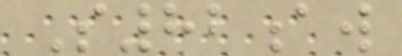S82aw
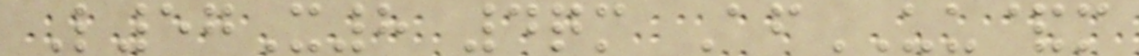L57X8 4qm AfUU&m
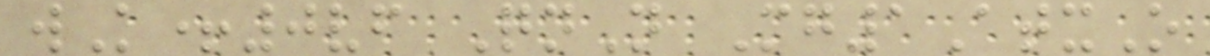wK+0vf QnN Mg1AtxO
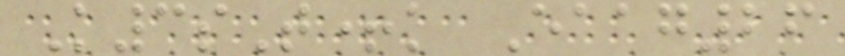K3sT+k Eaag26
